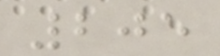205
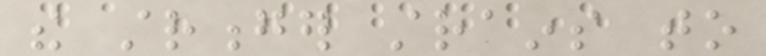the stronger strains to
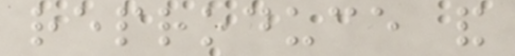reproduce and
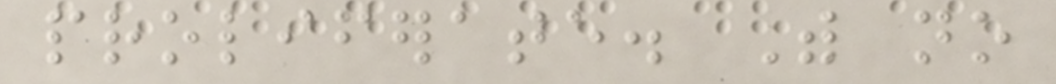proliferate. With no
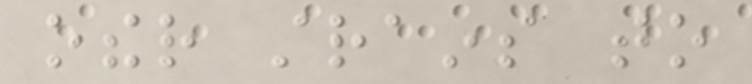other strains to
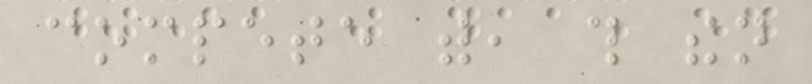compete with, this then
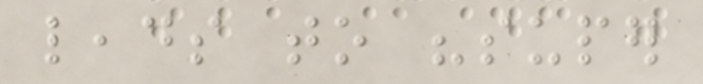leads to "super
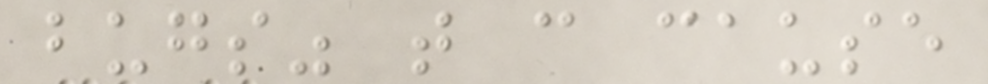bugs" that can cause
